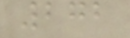272
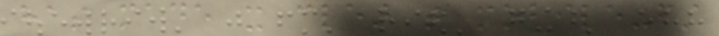has made it clear that mobile-first
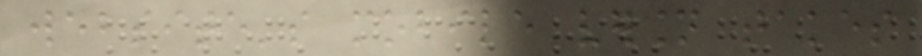website's mobile version takes
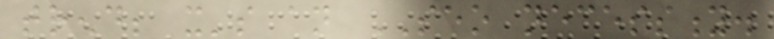trend; it's an SEO necessity.
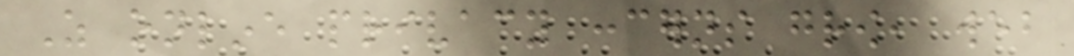As online privacy concerns grow, web
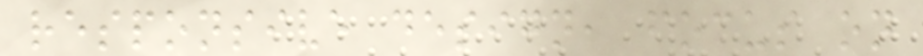responsive design, focus on
